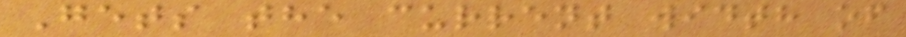Gets the current width of
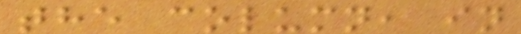the column, in
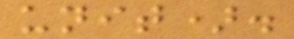unit).
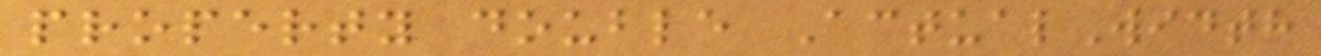property double ActualWidth
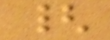{
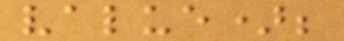value);
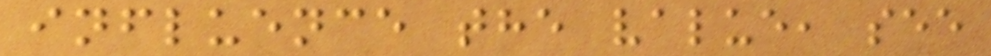influence the value, see
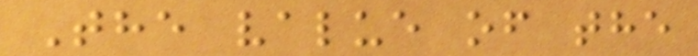The value of the
